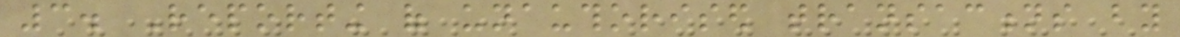3. Reporting of unauthorised transactions by
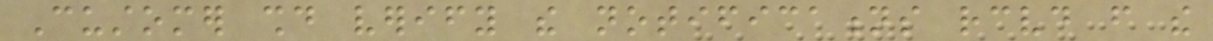Customer should verify the notifications received from the
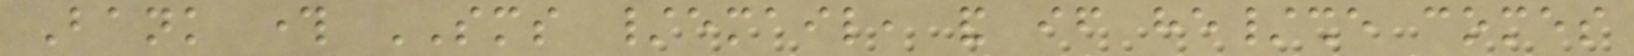Bank through SMS /email, and if he/she comes
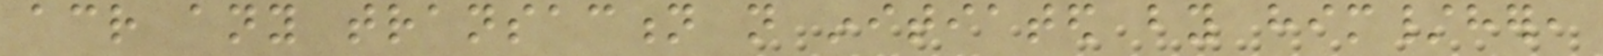across any transaction not initiated by him/her,
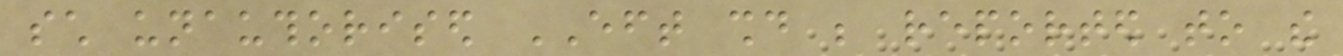such unauthorised EFT should be reported to the
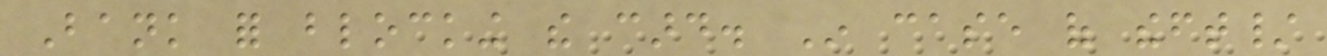Bank for blocking the card. In case of theft/
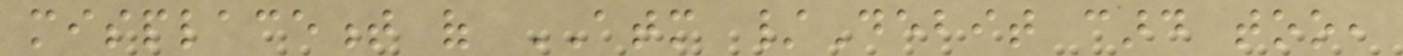misplacement of ATM /Debit card too,
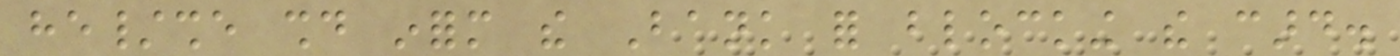he/she should inform the Bank for blocking the card.
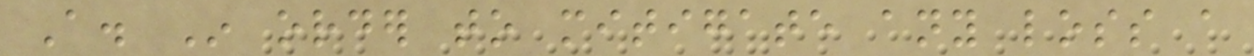A. In order to mitigate any loss a
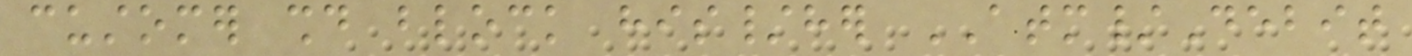customer should block his/her ATM/Debit
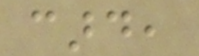card,
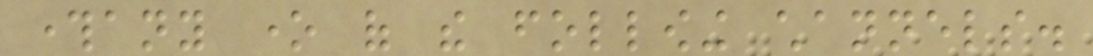throughany one of the following channels.
